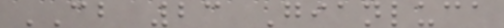CB 23 Gianluca
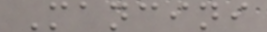Mancini
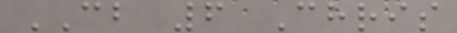CB 6 Chris
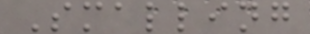Smalling
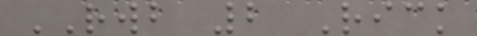RWB 2 Rick
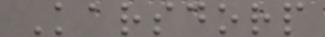Karsdorp
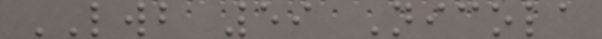LWB 59 Nicola
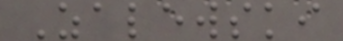Zalewski
